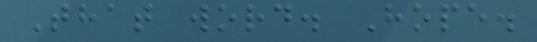That word. Hope.
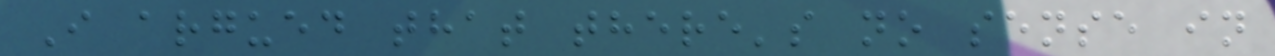I argued that there's no sense in
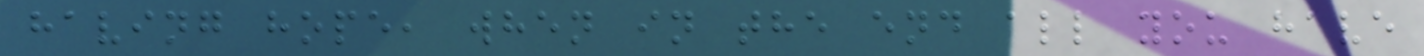having hope, when in the end all you have
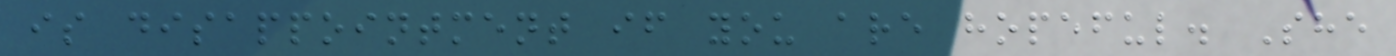is disappointment if you are hopeful. She
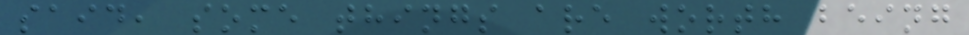said, some things are worth being
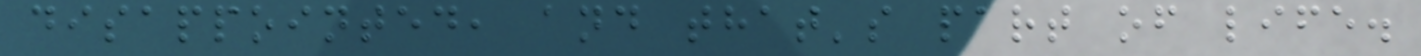disappointed, and that's part of life.
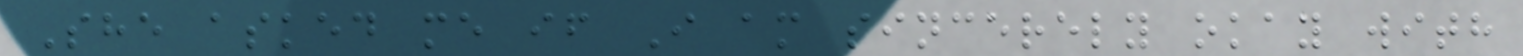She asked me if I am sincerely okay with
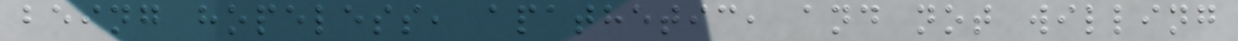being hopeless, apathetic, and not willing
